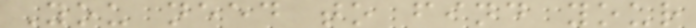You need to find your
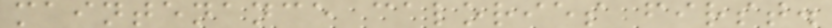maintenance calories first.
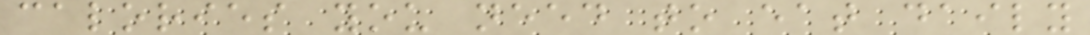calories you need to eat daily
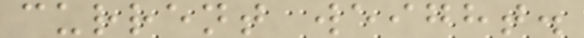current weight.
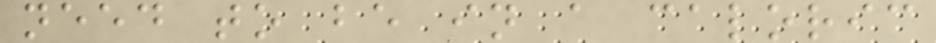need to be in a caloric
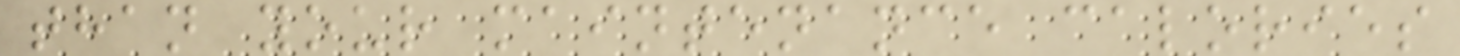than your maintenance calories
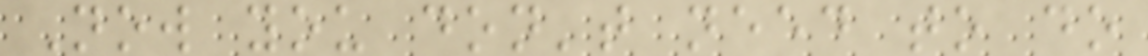Now you don't need to do
